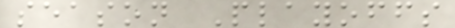season Playoffs
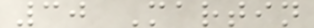30 Martin
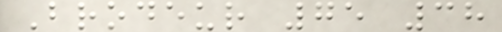Brodeur 75 38
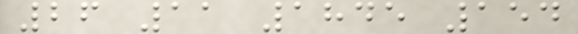26 11 1845 154
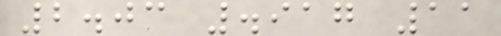2.03 .917 11
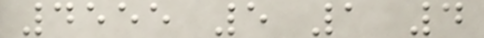4555 5 1 4
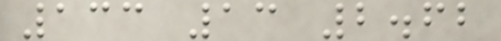133 13 2.62
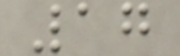17
